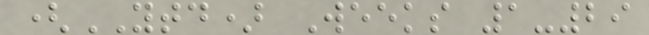(YTD) Weeks 1-29
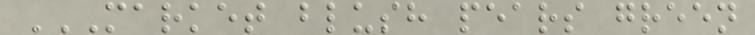MARKET BLUSH PEARS GREEN
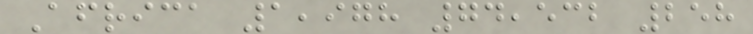Africa 1,978 74,532 258
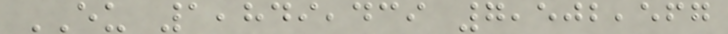EU 1,849,439 7,502,567
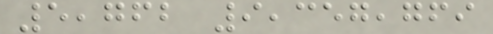5,762 9,357,769
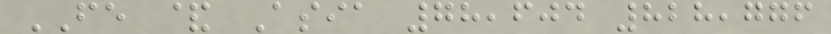FE & Asia 78,604 828,776
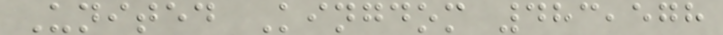United Kingdom 483,578
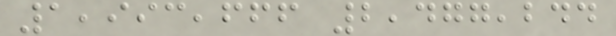1,993,666 2,477,244
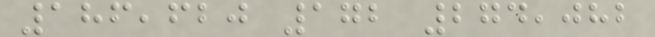186,620 172 274,082
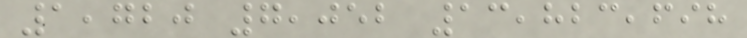1,720 7,052 13,823,698
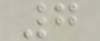7
